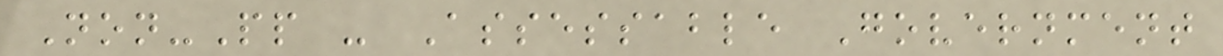Non-Pp - Assessable Government
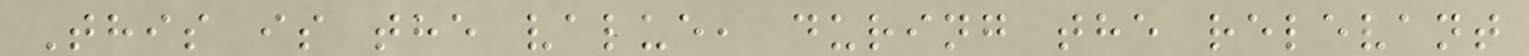This is the value, during the relevant
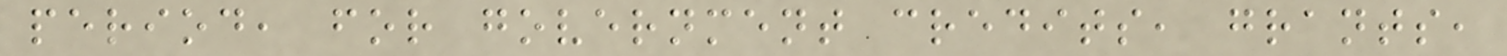period, for government credits, grants,
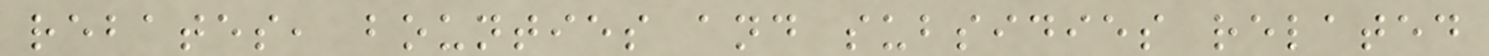rebates, bounties and subsidies related
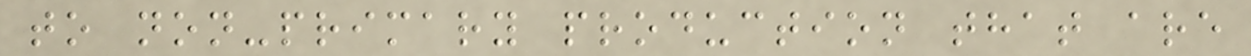to non-primary production that are
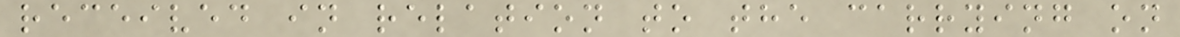received in relation to the carrying on
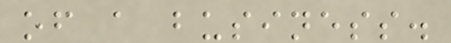of a business.
